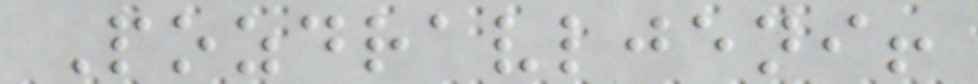Pozdravljeni!
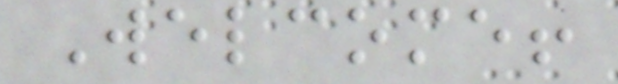Welcome!
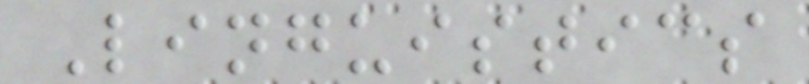Linguistics
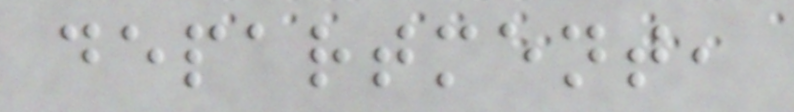department,
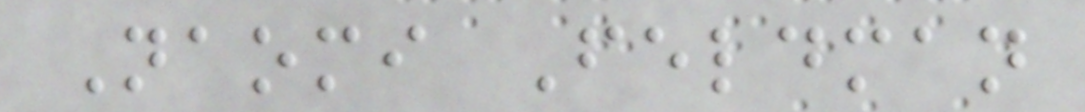Naomi Feldman
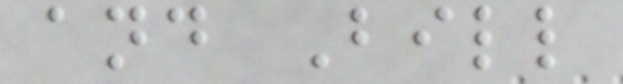and Bill
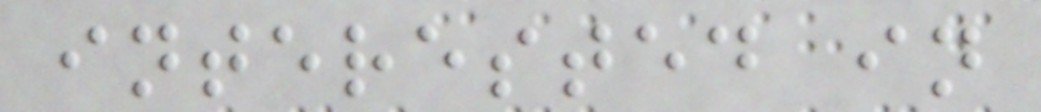interested in
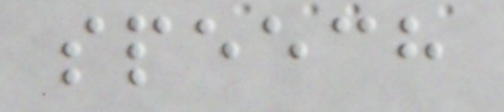speech
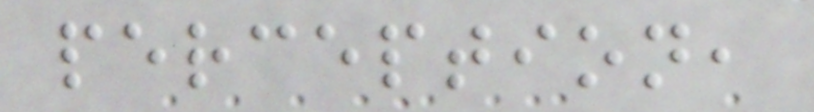perception,
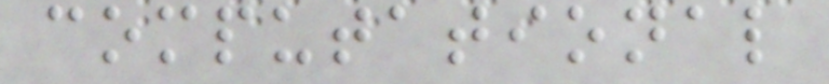computational
